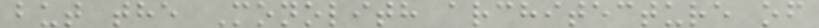but the Monolith architecture of
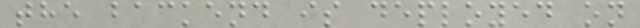the backend is deployed on
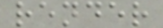render
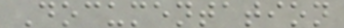Documentation
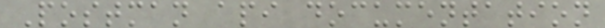Postman api documentation
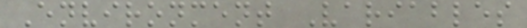Environment Variables
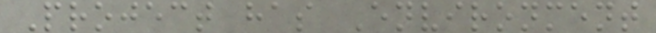Project has Environment
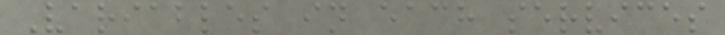Variables in each services
